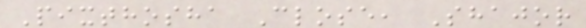Pixthosha Close, Shajor
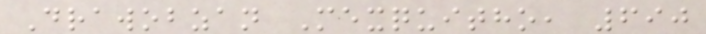Drawobzan Mexquitho, 690
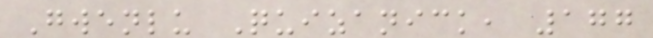Gwenlu Quizanick, 177
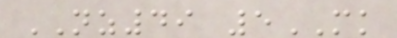NZ49 5MK
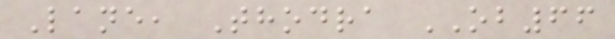Lane, Thodra OB66
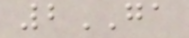2GA
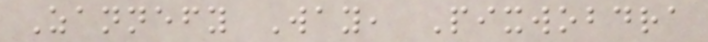Zannefy Way, Pixwobdra
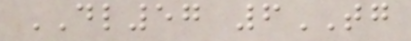DL57 6TG
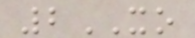2XO
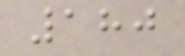180
